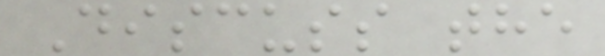Discuss the
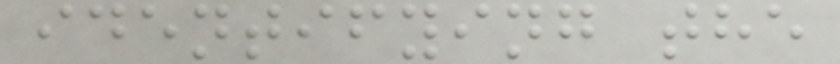identifying the
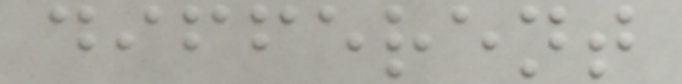different
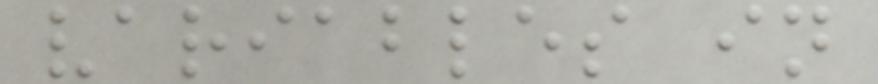variables in
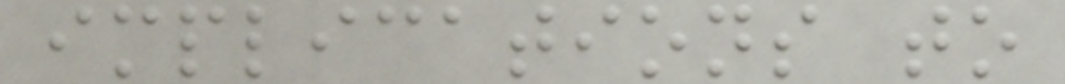implications to
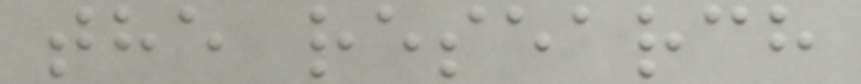the research
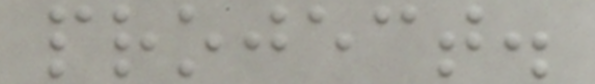project.
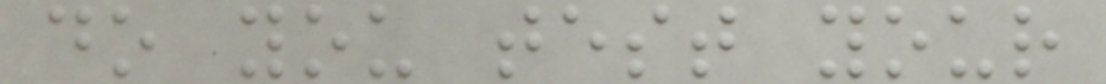do you test your
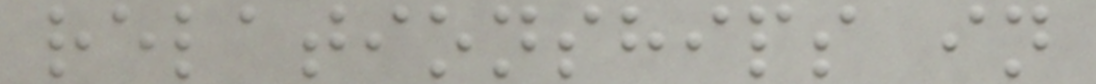relationships in
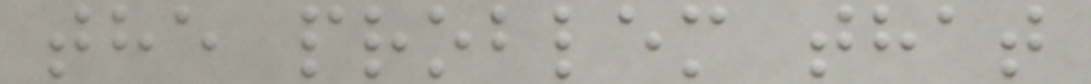the problem that
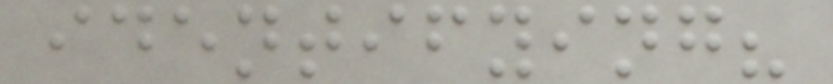identifying?
